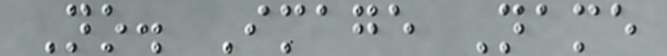No. Image Name
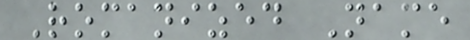Romanized Name
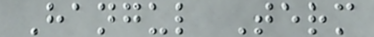Hangul Term
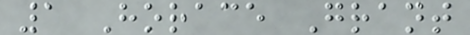1 Horace Grant
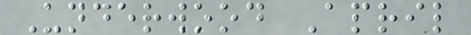Underwood April
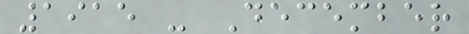1915 - December
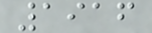1916
